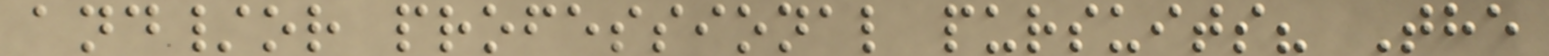and/or professional pursuits? The
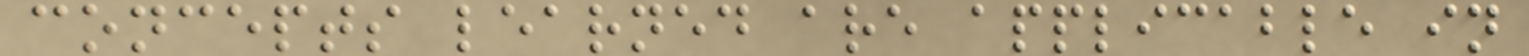concepts learned are applicable in
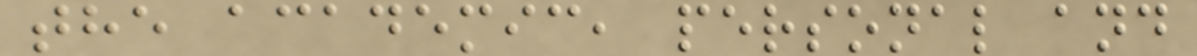the academic, personal and
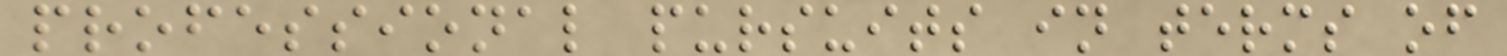professional pursuits in terms of
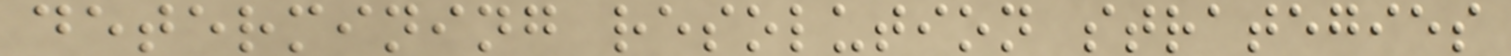determining resolution strategies
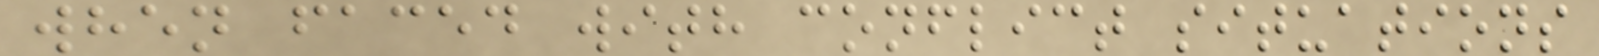when faced with conflict situations
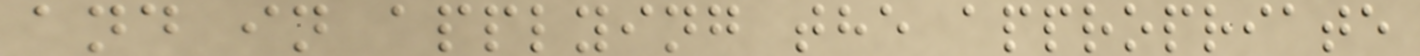and in applying the appropriate
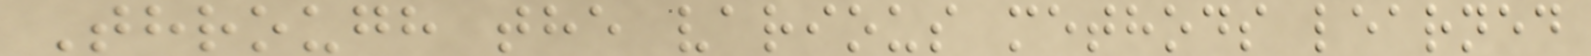Through the various methods learned
